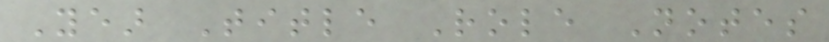Year Title Role Notes
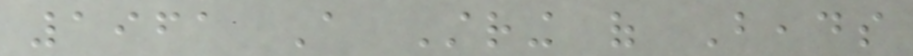1961 A String of Beads
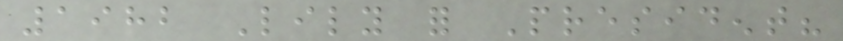1982 Lily for President?
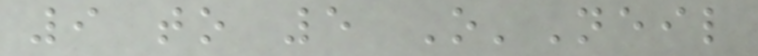9 to 5 O'Neil
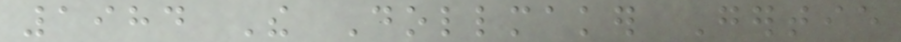1984 The Dollmaker Gertie
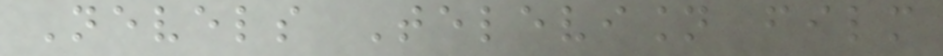Nevels Television film
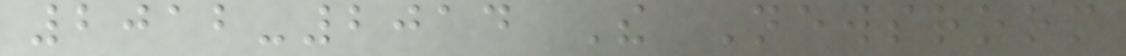2012-2014 The Newsroom
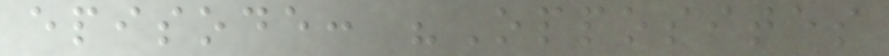episode: "Opposites
